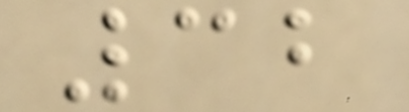32
